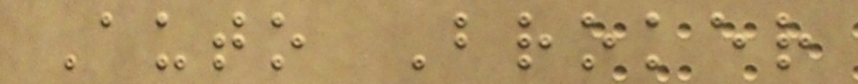Auto Broker
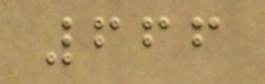666
